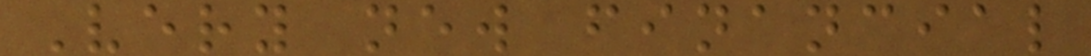Very new financial
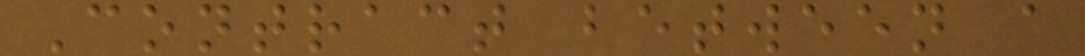Contract between a
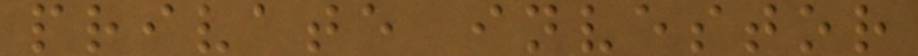private investor
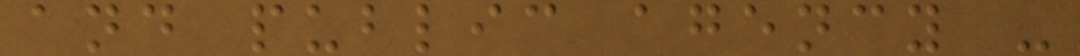and public agency -
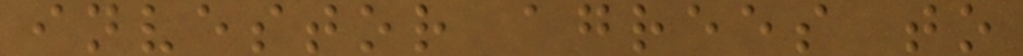investor agrees to
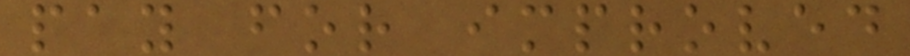pay for improved
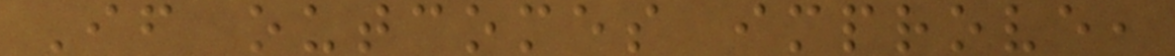If outcomes improve,
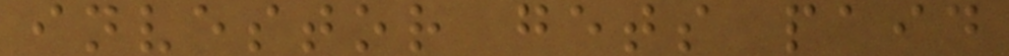investor gets paid
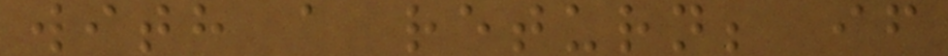with a return; if
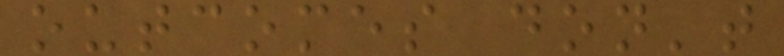outcomes don't
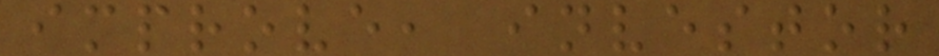improve, investor
